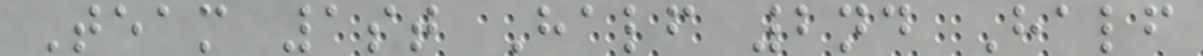Team 1st Half 2nd Half
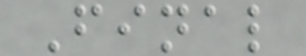Final
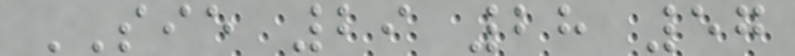SIE 29 28 57
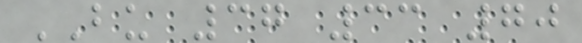BU 37 33 70
